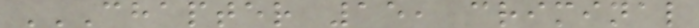CHAPTER 15, CRIMINAL
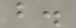b.
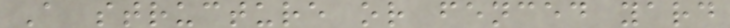A structure or fenced yard
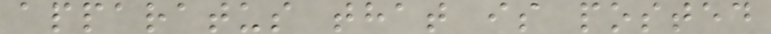apparatus that is posted
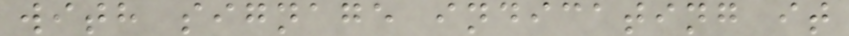with signage indicating it
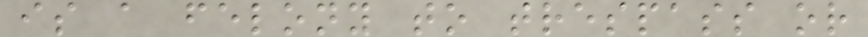is a felony to trespass or
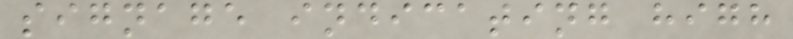signage indicating high
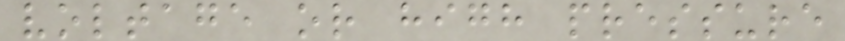voltage or high pressure
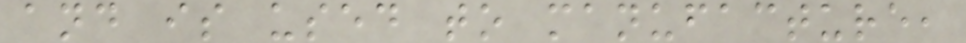and is used to manufacture,
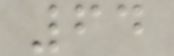64
